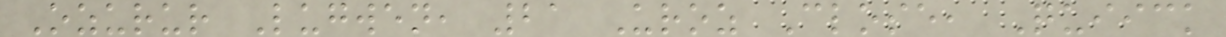Ozurur Lugwen, 21 Uroz Close, Quiick
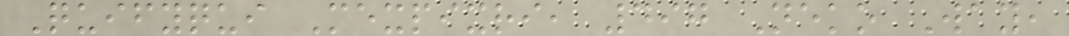Quifyqui Mexpixri, 497 Neko Way,
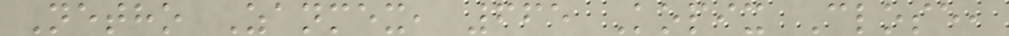Netho Zanmex, 665 Kopix Close,
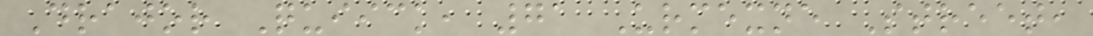Drajor Quiick, 71 Urmexne Street,
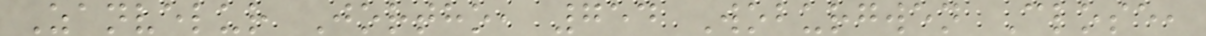Zanvelur Jortho, 754 Woburgwen Close,
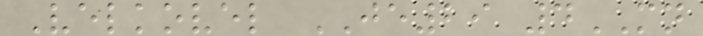Velkovel JE29 4MN
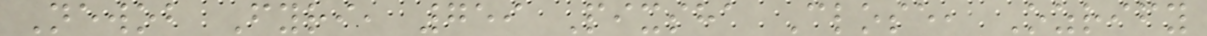Newob Fyri, 759 Pixsha Close, Ozrify
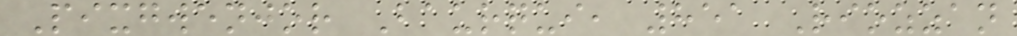Pixgwenjor Baurqui, 851 Riozzan
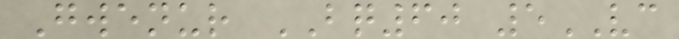Gwenur BQ60 5VC
